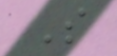S
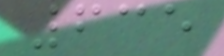635
